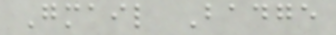Gmail Badge
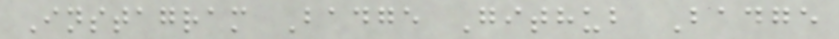Instagram Badge Github Badge
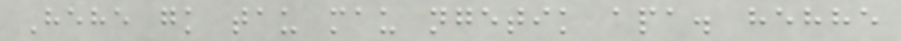Hehe gk tau mau ngetik apa. hehhe
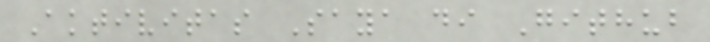Aktivitas Saya di Github
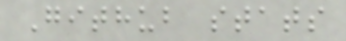Github stats
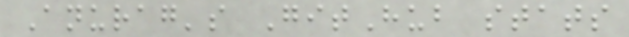Anurag's GitHub stats
